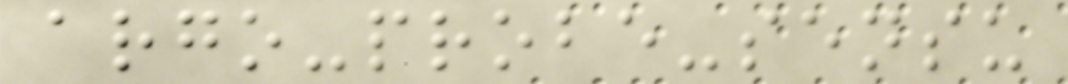argo-probe-sensu
